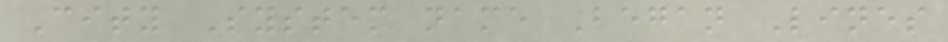City System name Began Lines
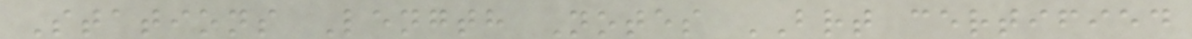Stations Length Notes BRT certified
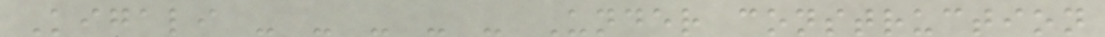Kigali - - - - - Under construction
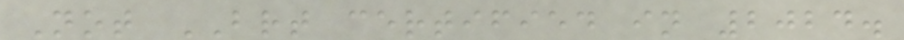Not BRT certified in 2024.
